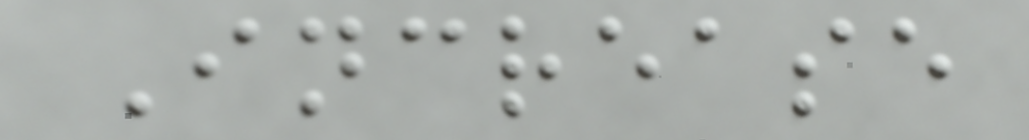Increase
